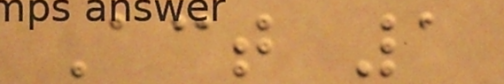Act 1
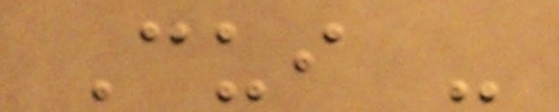Cui -
